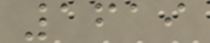1619
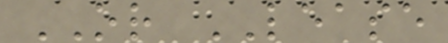OR LEASE
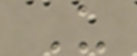U
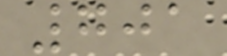701
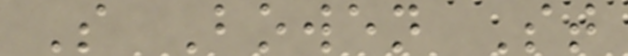S Bowen St
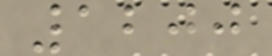1200
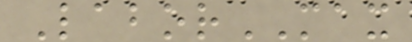LaborMAX
